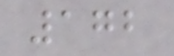172
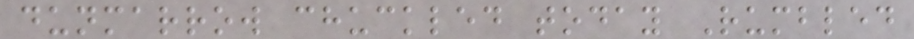dunmarrow chuckled today Rumbled
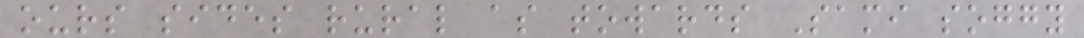ours sides rural as towards Sami soggy
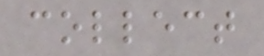collect
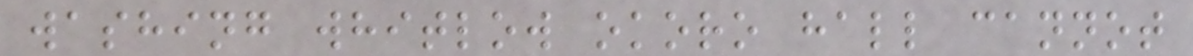washing whitlow okoro hall cannot
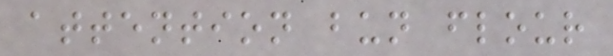attention bun flour
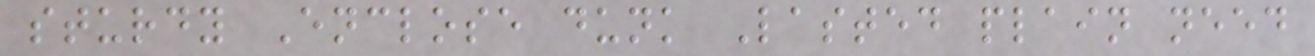sturdy Enclose dunk Lasted plain need
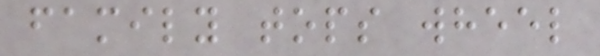family tops wheel
